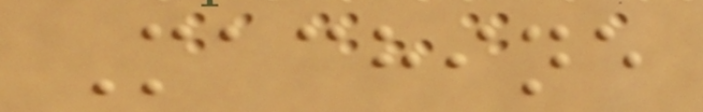Machine
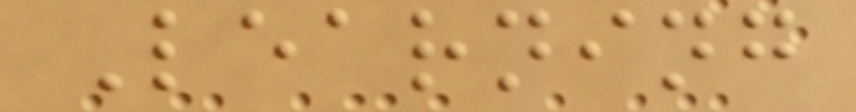Learning
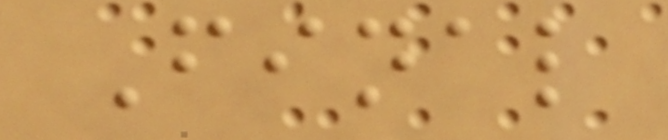Final
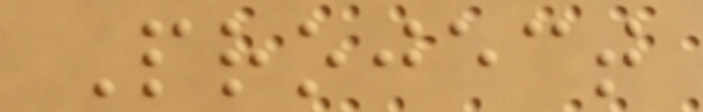Project
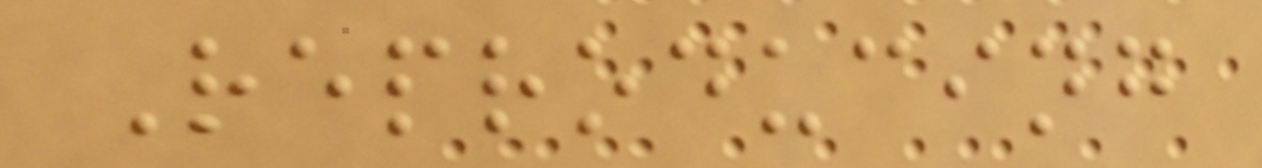Reproducing
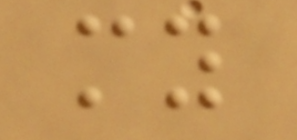my
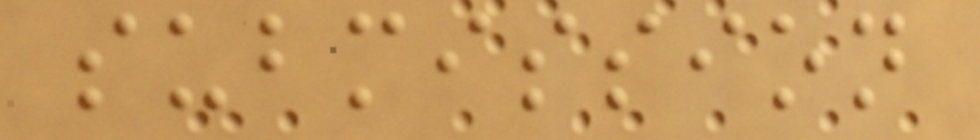submission
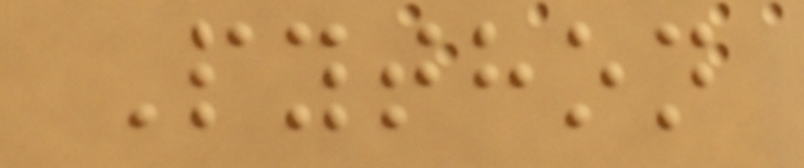Python
